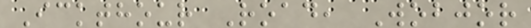Ickthour Road, Wobjor
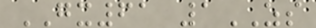GX61 1ZS
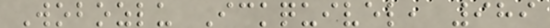Wobozlu Ickquivel, 989
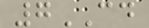7CD
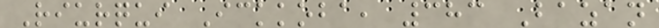Riurqui Ickkoba, 383 Bazan
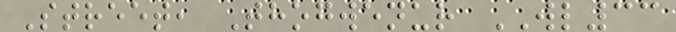Street, Thogwenur WL33
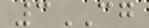3CG
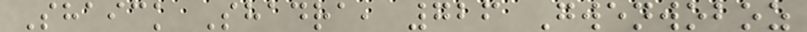Shaick Shadra, 726 Gwenwoboz
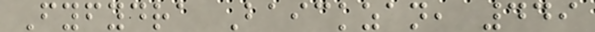Fyfydra Baickzan, 449
